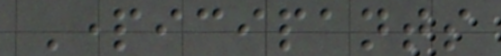Participants
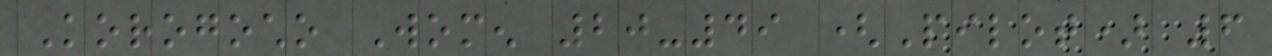Korogocho Women 20-49 (Pilot) 6
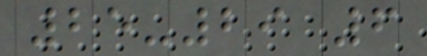25-29 6
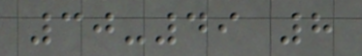30-49 8
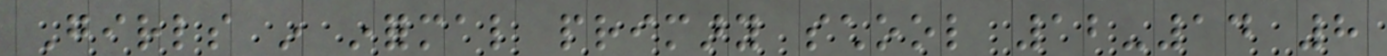Girls in informal primary school 12-14 8
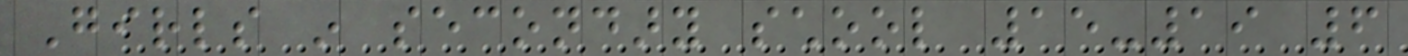Girls in secondary school 15-19 6
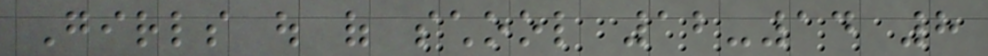Girls out of school 12-14 8
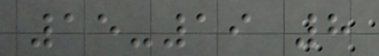15-19 8
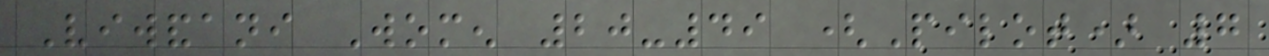Viwandani Women 20-49 (Pilot) 7
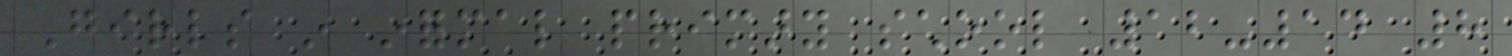Girls in informal primary school 12-14 8
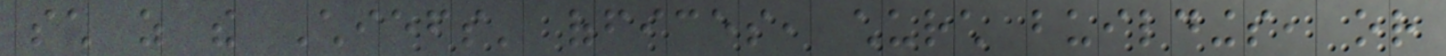such as the Chiefs' offices, church buildings, or
